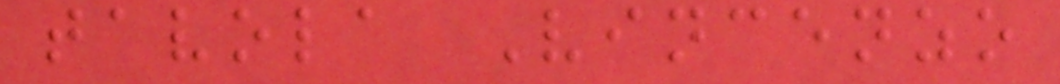tavola Vincenzo
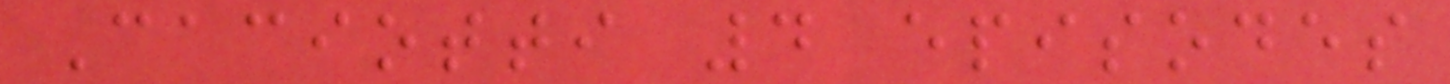Caciotti 4 episodes
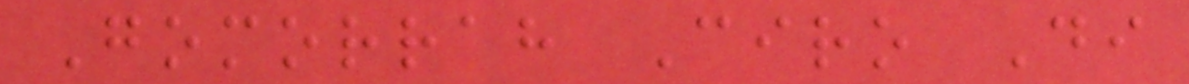Gomorrah Ciro Di
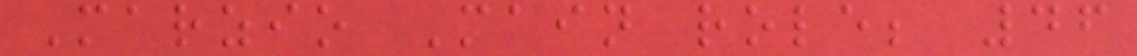Marzio Main role; 46
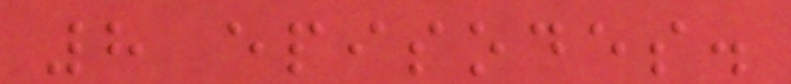8 episodes.
